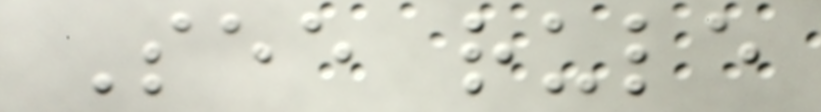See rule
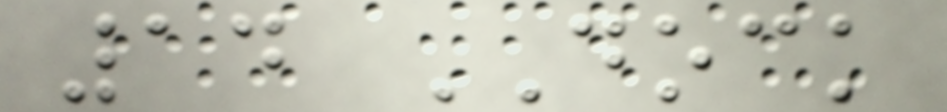14 DOCK
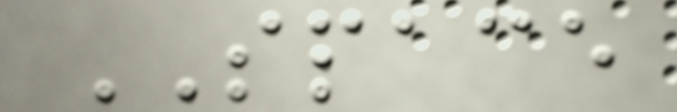SPACE
